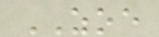ZOE
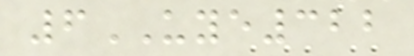6UYE322
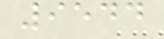9544
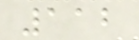112
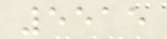5515
